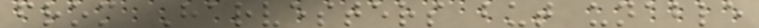from Harvesters but unable
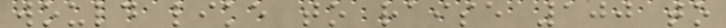would like to raise 100 to
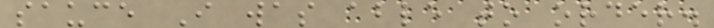sauce I was able to order.
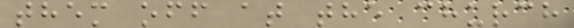them off at the church
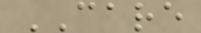CARE
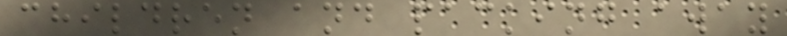children and packing away
